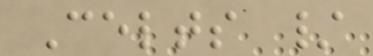Celts /
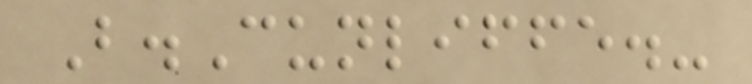B.Cunliffe.-
